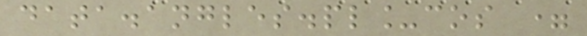data.angles.pl_cos =
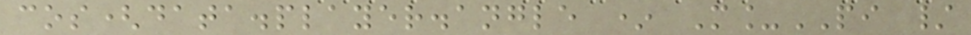cos(data.player.angle * M_PI /
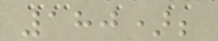180);
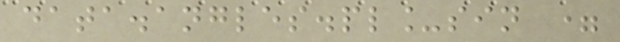data.angles.pl_sin =
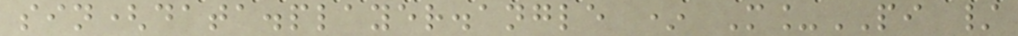sin(data.player.angle * M_PI /
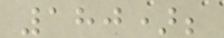180);
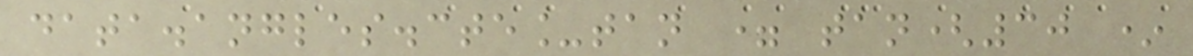data.angles.cte_tan = tan(30 *
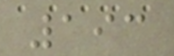193
